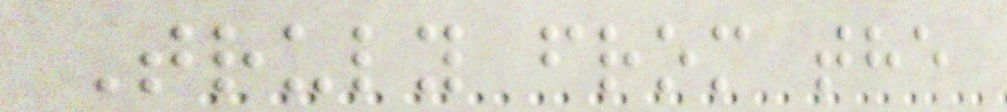Truly from the
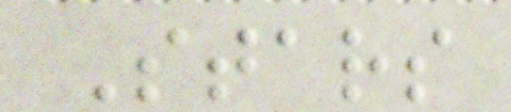Stars
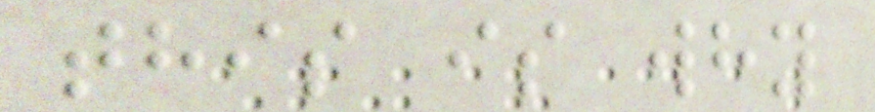this is why
